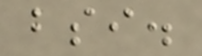bsi.
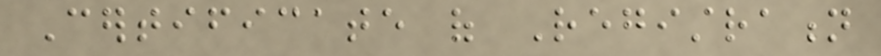Certificate of Registration
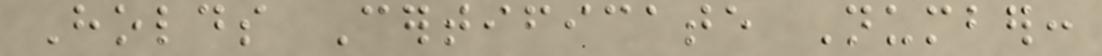Holds Certificate Number:
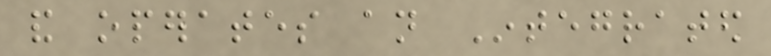and operates an Integrated
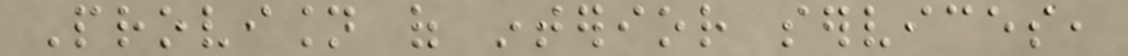Provision of interior services,
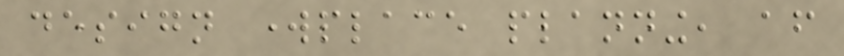design workplace planning, after
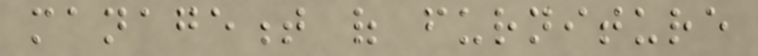management of furniture
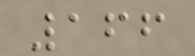166
